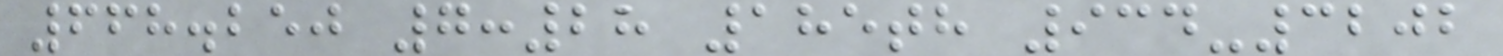668.250 7:28 185th 934-3202
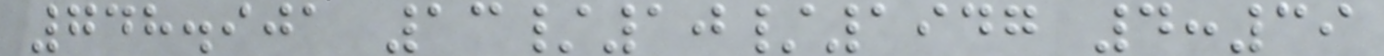748.901 13/10/1947 4:39
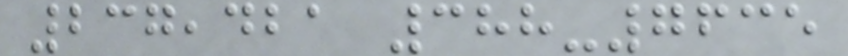237,421 388-7635
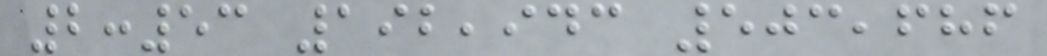2:53 192,943 503,686
